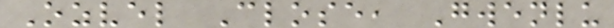Ozvel Close, Gwenlu
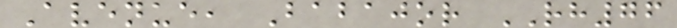Avenue, Babajor RH76
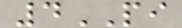4PI
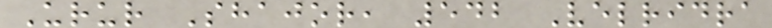Urur Shajor, 542 Velridra
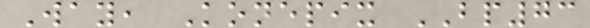Way, Konepix BP73
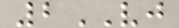2VJ
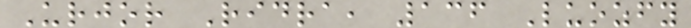Urjor Ridra, 136 Luozfy
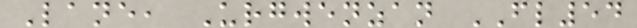Lane, Urgwenzan FL54
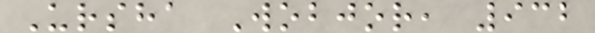Ursha Wobjor, 932
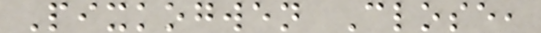Pixkogwen Close,
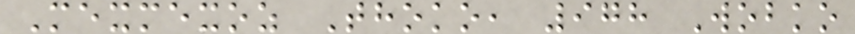Mexmexoz Thoko, 978 Wobko
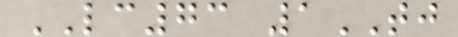LC73 1TJ
